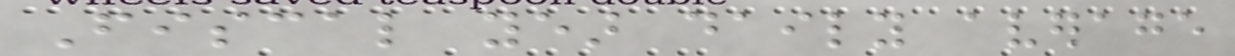Fiscal year daily average
